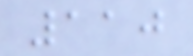110
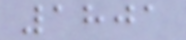1801
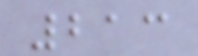213
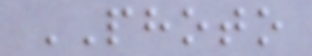PHOTO
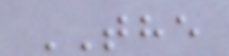THE
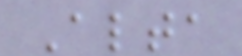Alta
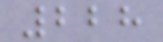228
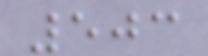503
